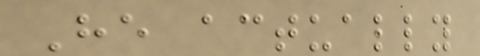He actually
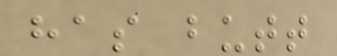has butt
